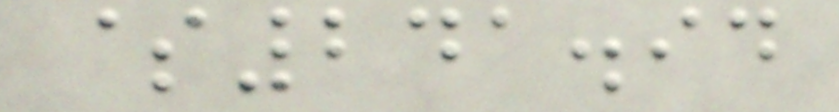$241.94
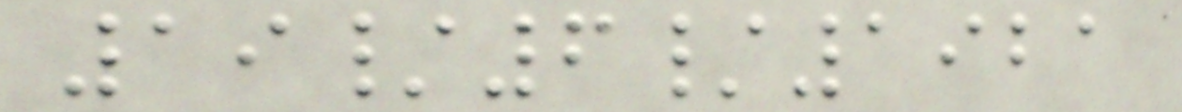19/6/1921
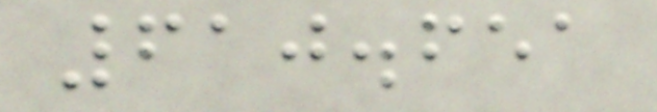610.651
